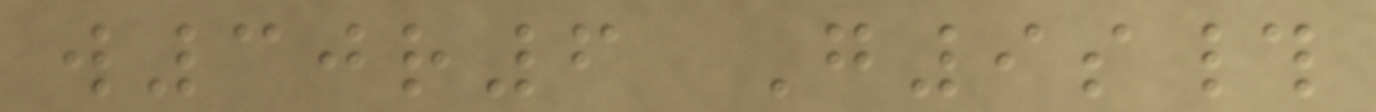w30r6 G9s#
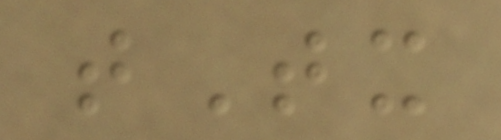tTx
